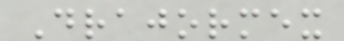Drajormex
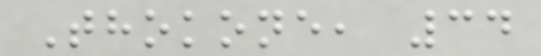Thokone, 34
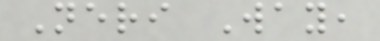Neri Way,
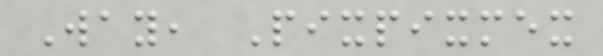Way, Pixpixmex
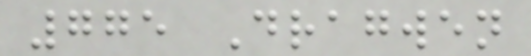775 Dragwen
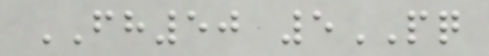FH50 5PQ
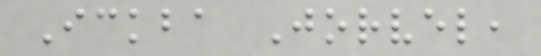Ickba Jorvel,
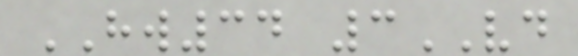HW34 3VD
